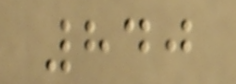840
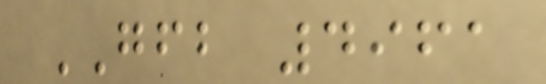GFB 4961
